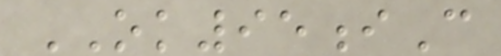OK95iC
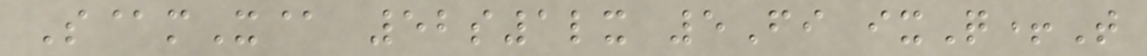S@mX@ 52s1lx 5Fi ixQ+T
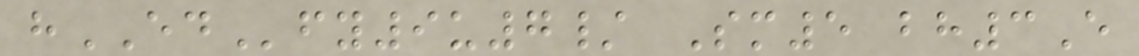hEDfy9u7/ Sm5 bh3E
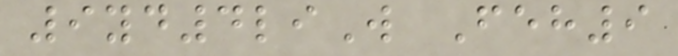9yd4liW Feh9
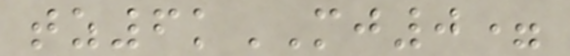tz6kMJ0=
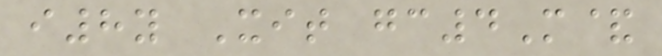i8y Xit gc4M&
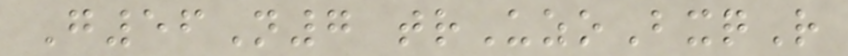G56N7 trUzoBxqR
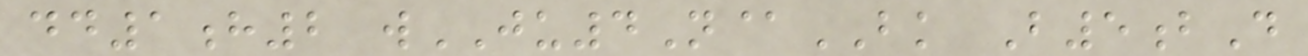dd1h2 wJU4N@BK B5bD
